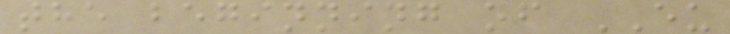the beginning of EU
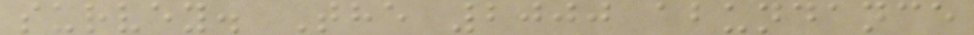survey. The 2000 abundance
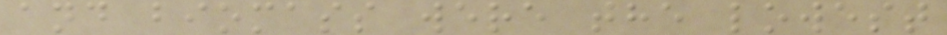and biomass were the lowest
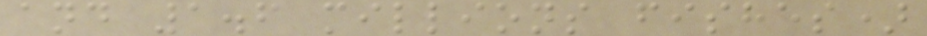and 1.6 millions fishes)
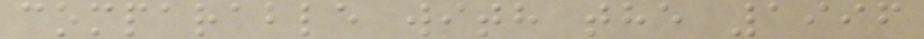comparable with the 1996
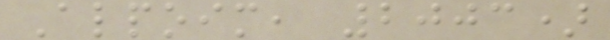Alpoim, 2003)
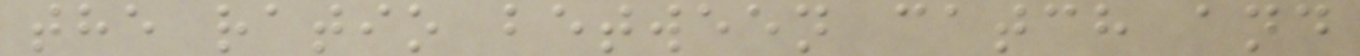the ratio between catch and
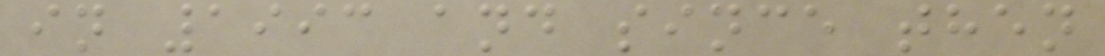in 1993 and since then
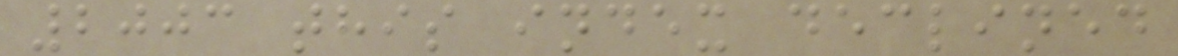2003 this index declined
